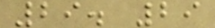29. 29
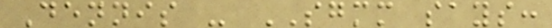Dennis - SGMM says:
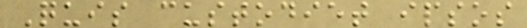Quis custodiet ipsos
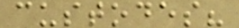custodes?
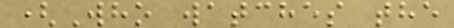(Who watches the
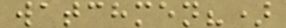watchmen?)
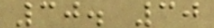30. 30
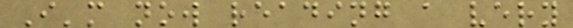I'm now reading a very
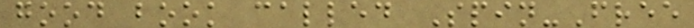good book called Spin-Free
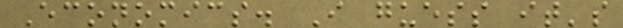Economics. I guess it's
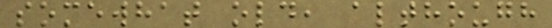somewhat old, although
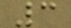3
